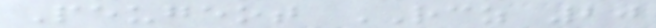Peugeot RCZ 20
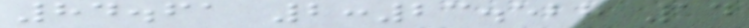84.61 2:23.528 14
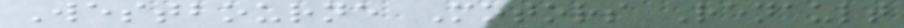Westbourne Motors Renault
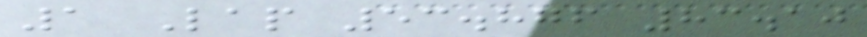1 Lap 53.876 83.10
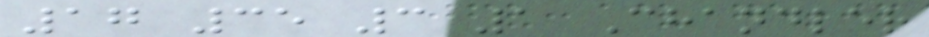17 35 3 1 Chandler
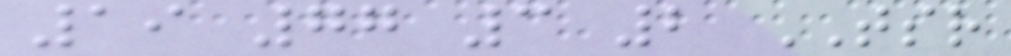19 77 3 2 TSR
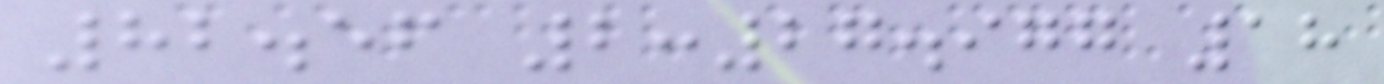82.56 2:27.977 18
